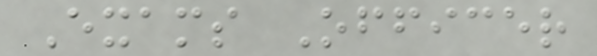Exams Officer
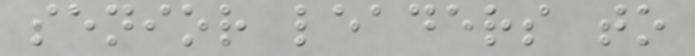senior leaders to
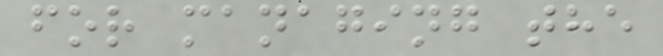for managing the
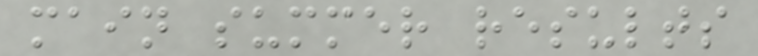main summer results
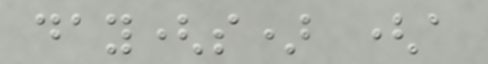day(s) (a
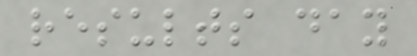results day
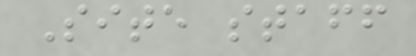Site staff
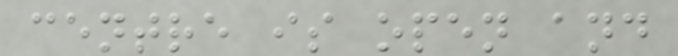centre is open and
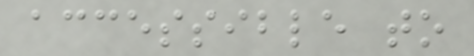accessible to
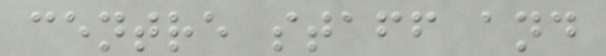centre staff and
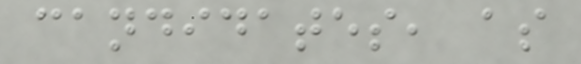candidates, as
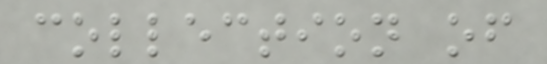collection of
